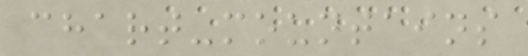chart-mountains
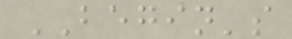BEGIN's
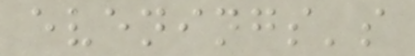evenings's
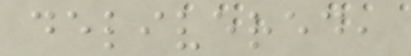delivered,
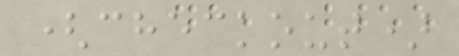(checkout)
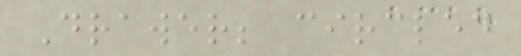Drawer; circled
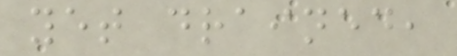yet drained,
